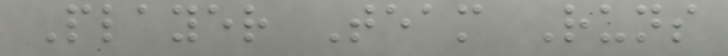Player Team Runs
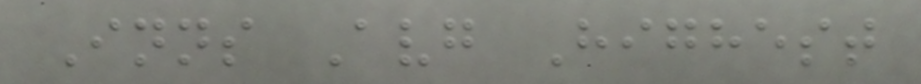Inns Avg Highest
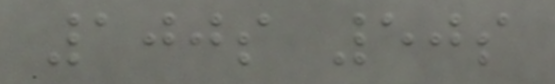100s 50s
